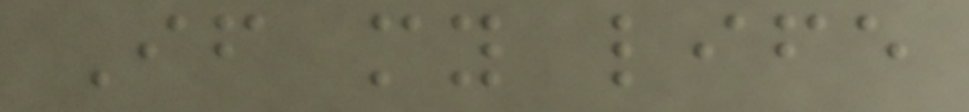If my life
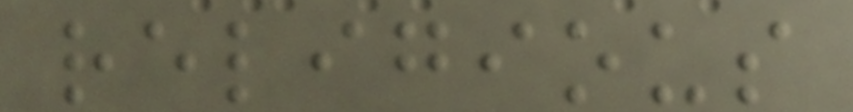religious
